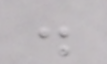.
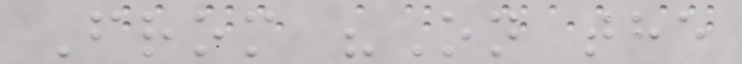From "On the
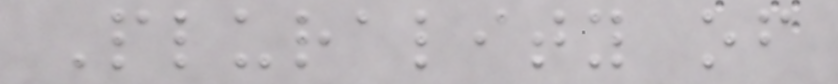Plurality of
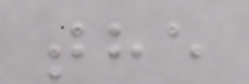the
